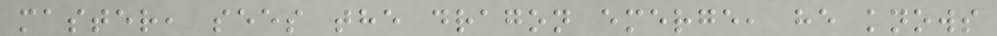master, sees the dragon emerge, he knows
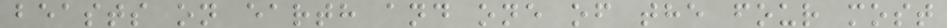beasts on earth and one of the four most
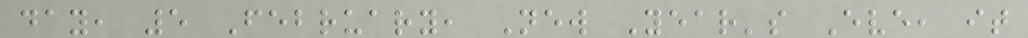day, 5 February, New Year's Eve, it
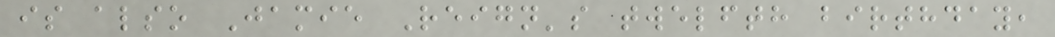is also Jamie Reign's twelfth birthday,
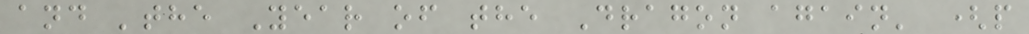and 'the Year of the Dragon again' (p
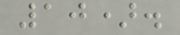10).
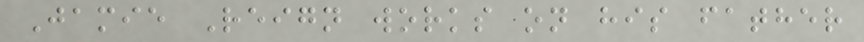Jamie Reign works on his father
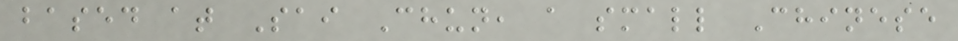based at Sai Chun, a small Chinese
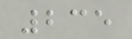235
